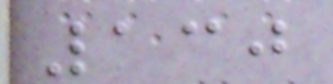130
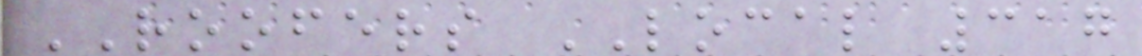ROOFERS LOCAL 317
